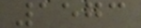1573
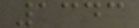1343
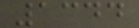1344
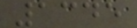1345
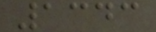1343
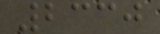2330
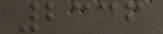2336
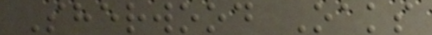Sherwood Oaks
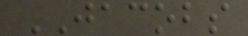JACOBS
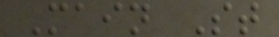Main St
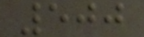500
